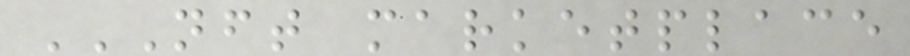NFT MARKETPLACE
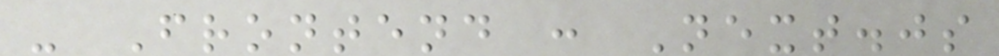- Frontend : Next.js
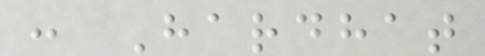: Hardhat
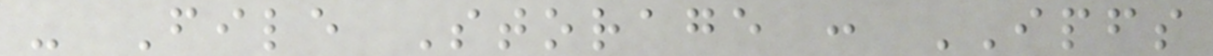- File Storage : IPFS
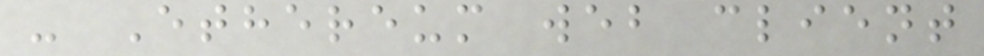- Ethereum web client
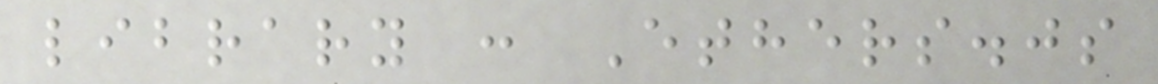library : Ethers.js
